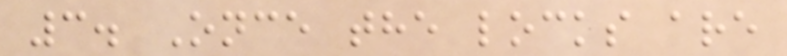3. Once the locks are
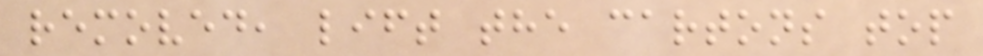removed, lift the cartons top
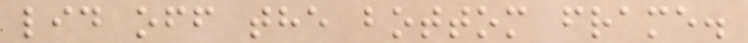lid off the bottom frame.
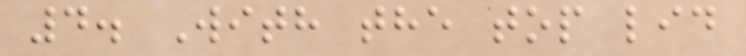4. With the top lid
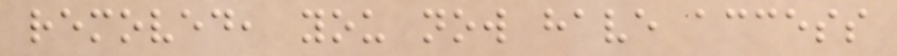removed, you now have access
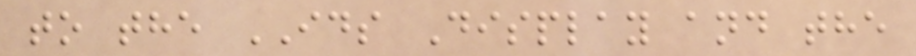to the IDS Display and the
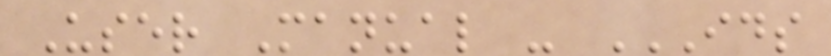User Manual - IDS
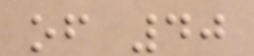of 40
